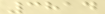3814
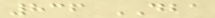836 DBA
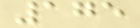175
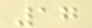17
